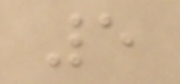5
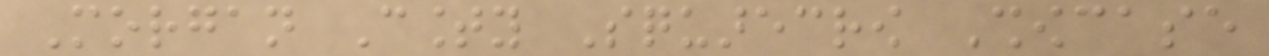Morgan County Squarecrow Showcase
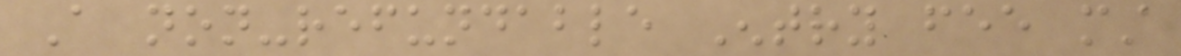A non-refundable Entry fee must
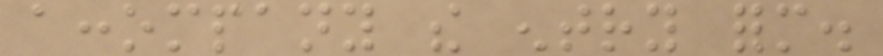accompany the entry form.
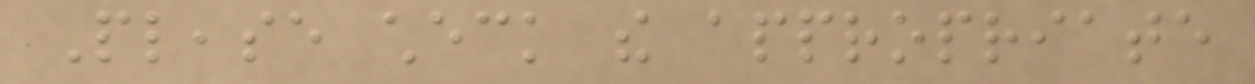Please check the appropriate
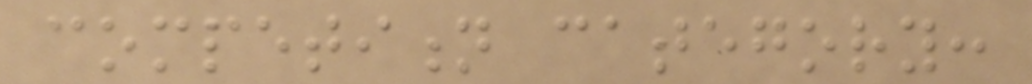competition category:
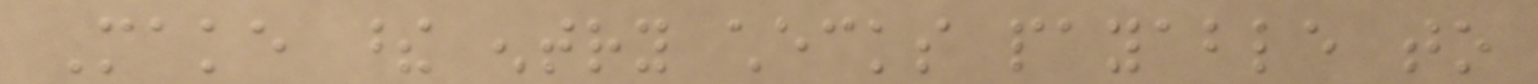Make these entry checks payable to
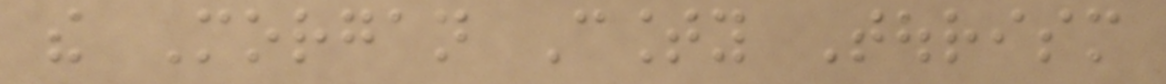the Morgan County Tourism
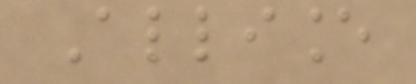Alliance
